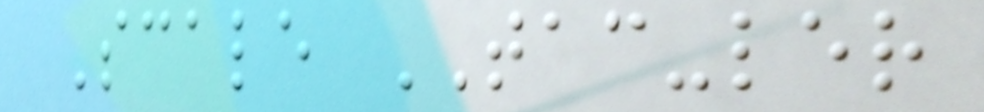Scale TAC-ler
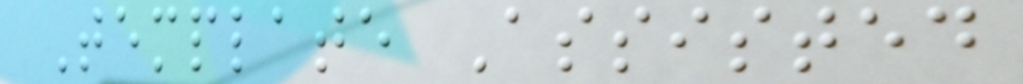Template Assisted
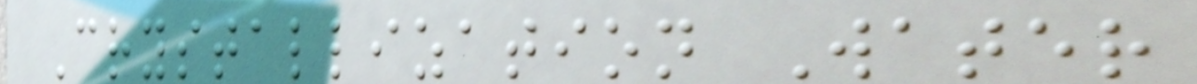Crystallization Water
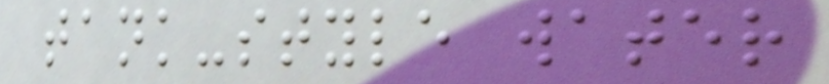tank-style water
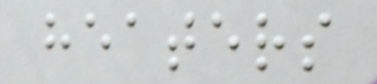heaters
